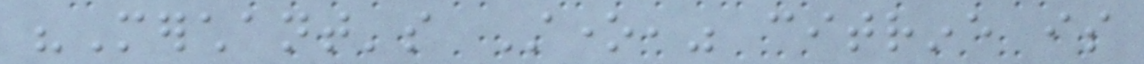"Merchant's Stone," citrine is
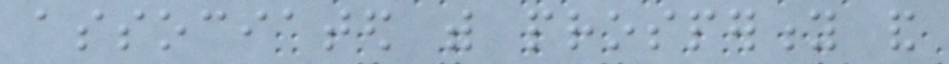associated with prosperity and
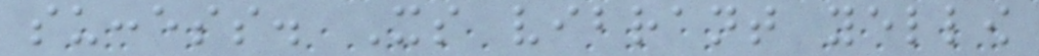success. Its vibrant yellow
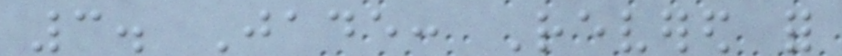3. Jade: Revered for
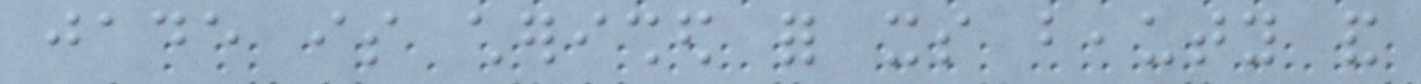jade is cherished for its beauty and
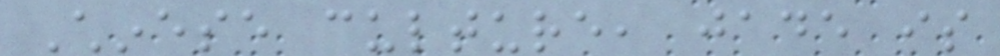Chinese culture, jade is
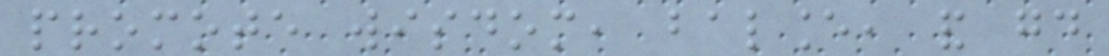promote wisdom, balance, and good
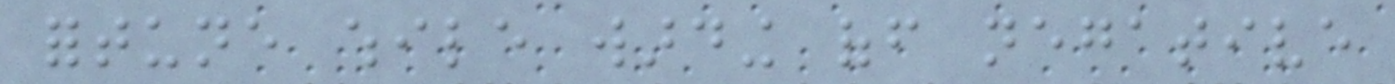fortune while warding off negative
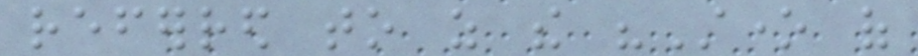referred to as the "Stone of
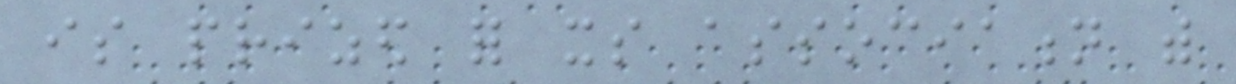is prized for its association with
